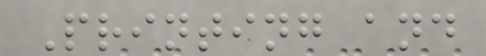Printing and
